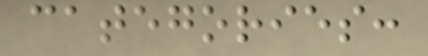categories:
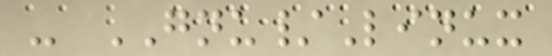- GNU/Linux
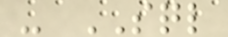- SQL
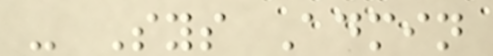- Sys Admin
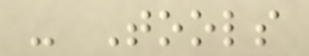- Tools
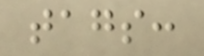tags:
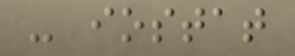- iostat
